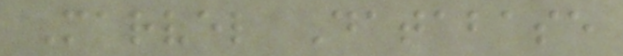Marvel Database
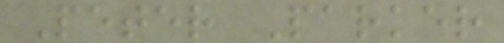Peter Parker
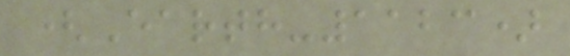(Earth-1123)
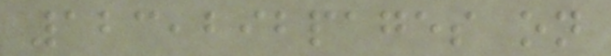123,292pages on
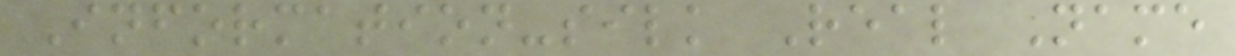Information-silk Real Name
